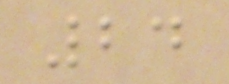24
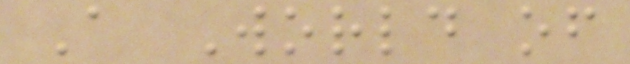A World of
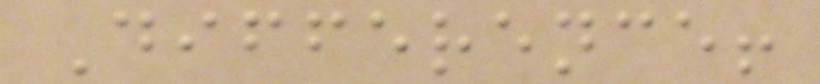Difference!
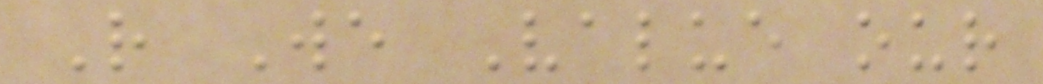R We Value our
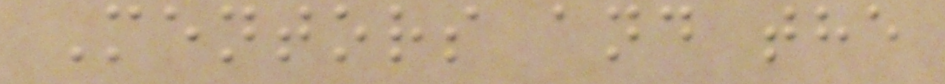Mentors and the
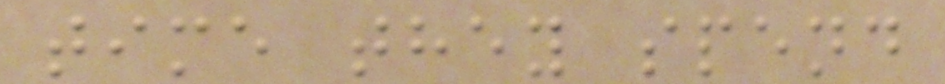time they spend
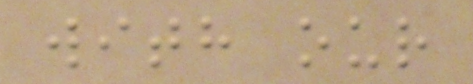with our
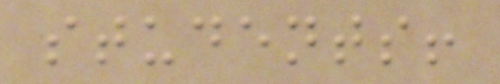students!
